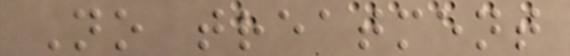No treatment
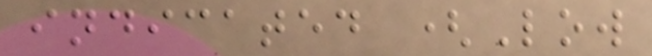indicated (Low
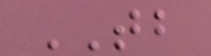TB
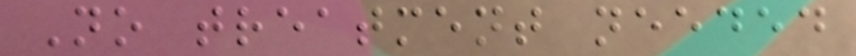No treatment needed
